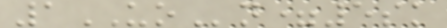1UOn=5sk
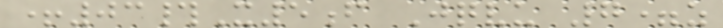+03#X5f Jqvu 7=z
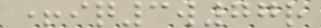+iq3w77r
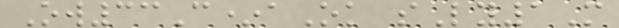Ow33C*aOk sLy1M
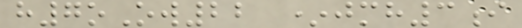h7oOw22 *jmh3i
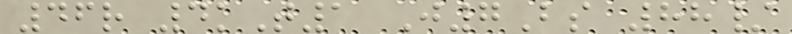46r 4kT1 J7Bs 88/
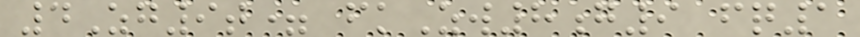4Zg9t= fkZw8g9 fq1
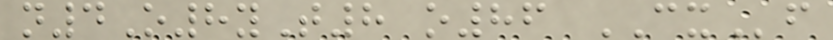n4O8yT8 o86 CXf
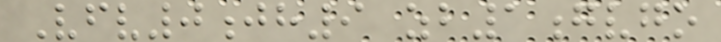Vfv0jh9 zb1gvgo
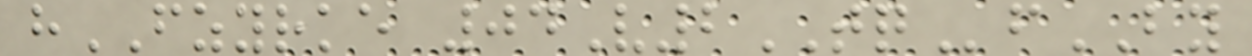hFZYRKE 04V2TQfBY
